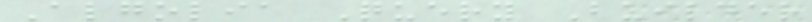Algolia Query Builder
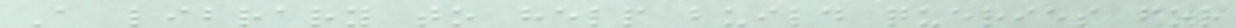A library to help build queries for
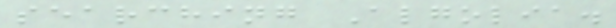searching Algolia.
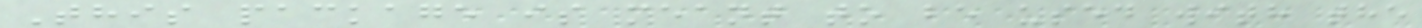This package is meant to be used with the
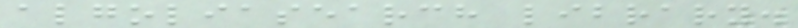algoliasearch library.
